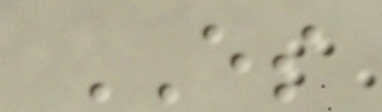ES
